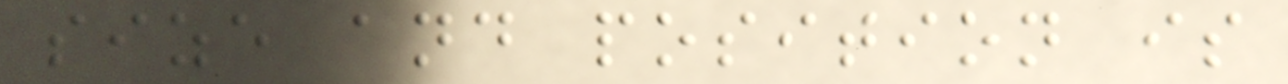size and position is
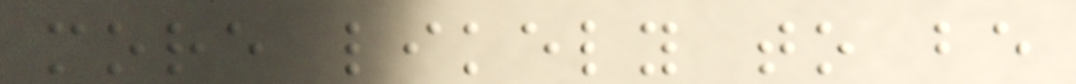more likely to be
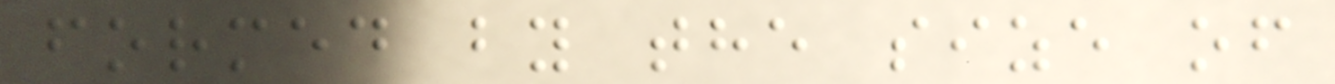formed by the size of
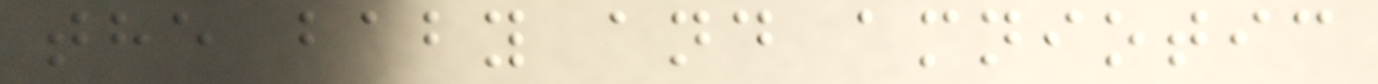the baby and amniotic
